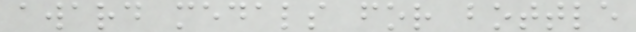award medals for bottle
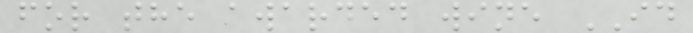for the awarded wine ID
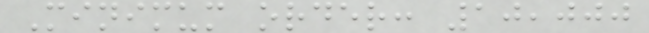Minimum order: 10,000
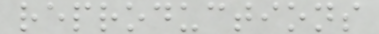reproductions
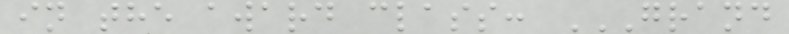in the award class: GRAND
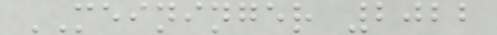MEININGER 2022
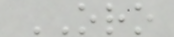ORO
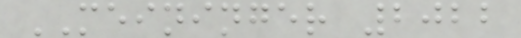MEININGER 2022
